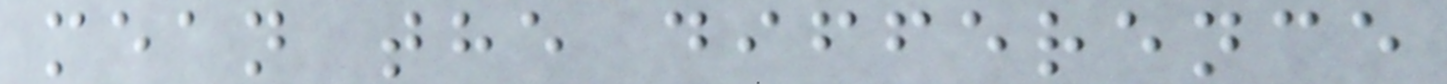mean the difference
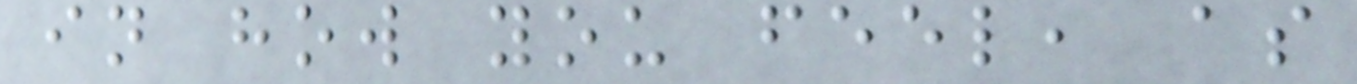in how you feel, as
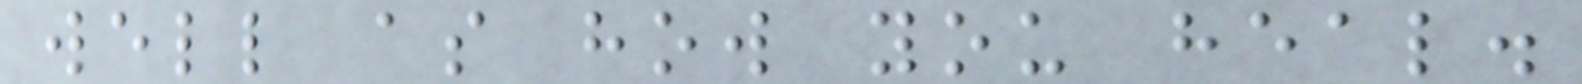well as how you heal.
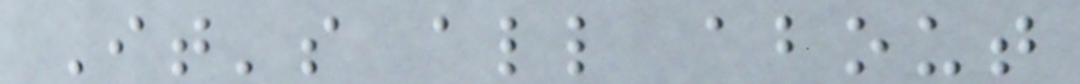It's all about
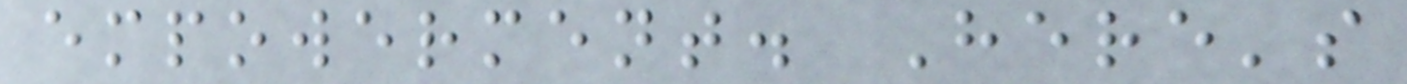empowerment. Here's
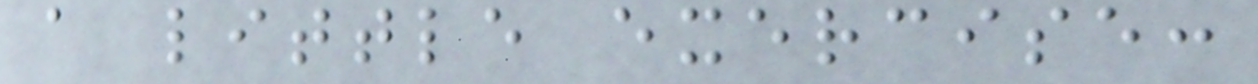a little exercise:
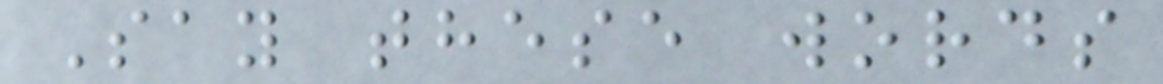Say these words
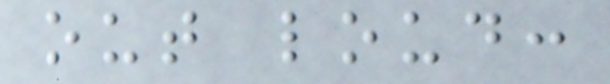out loud:
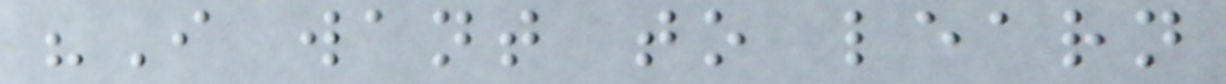"I want to learn
